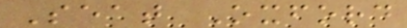Seat Oxford
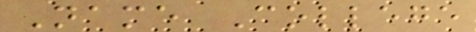Name College
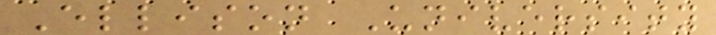Ellison University
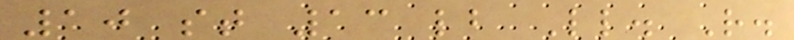10 st 13 lb Ll. R.
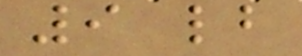9 lb
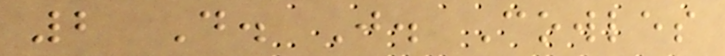2 D. J. Cowles
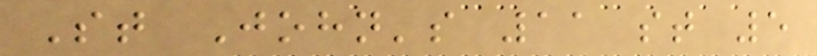St John's 11 st 5
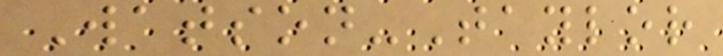Watson-Taylor
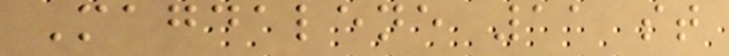Magdalene 11 st
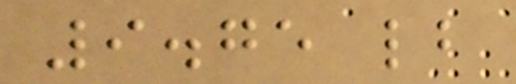9.75 lb
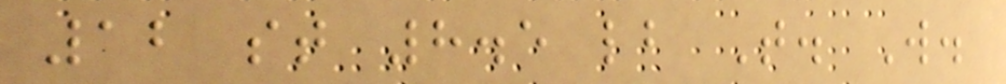12 st 8.5 lb T. W.
